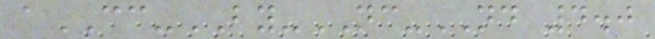aCC-BY-NC-ND 4.0
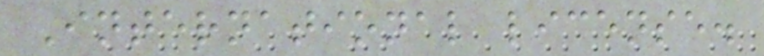International license.
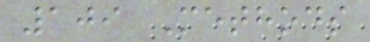109 Methods
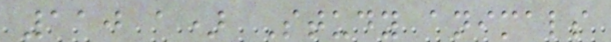110 a) Study animals
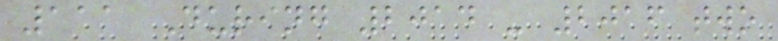111 During 2014 - 2016 two
